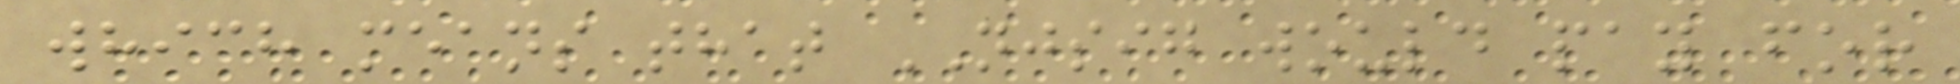which means that NJSIG would pay for
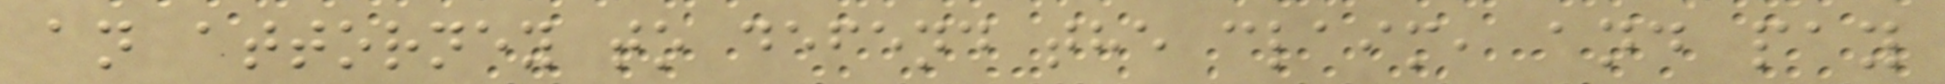an attorney to defend the claim, and pay
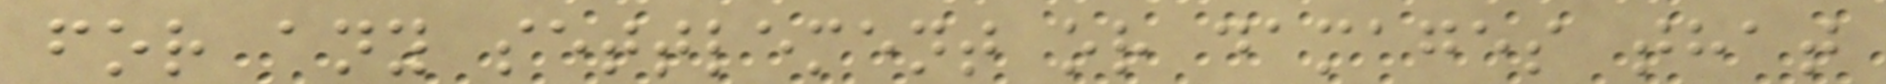for any settlement or damages that
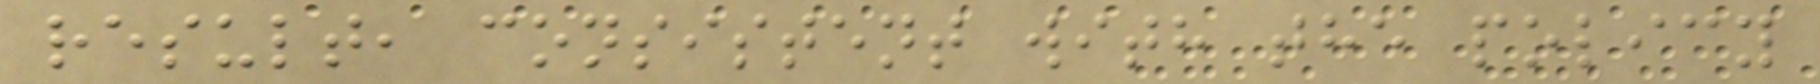result, consistent with the policy
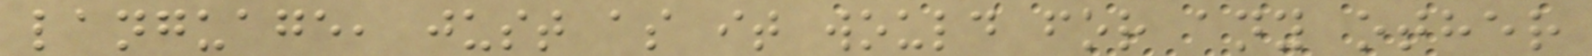language, just as it would for any other
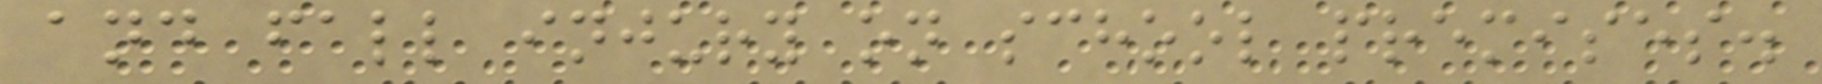and fall injury on school premises.
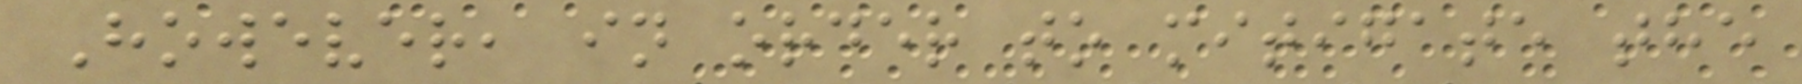However, in order to mitigate the
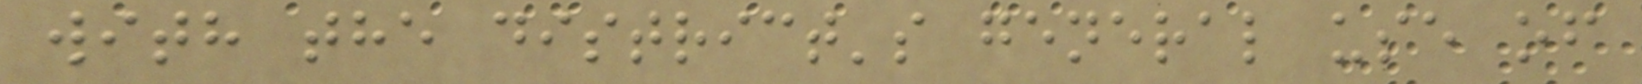with the district's general use of
